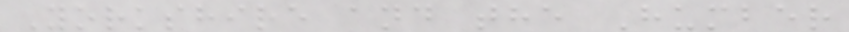Yorkshire and the Humber
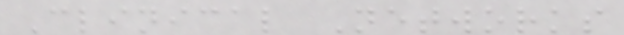Clinical Networks
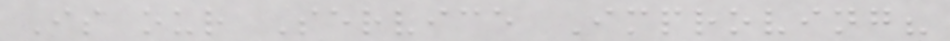Is our Service Improving?
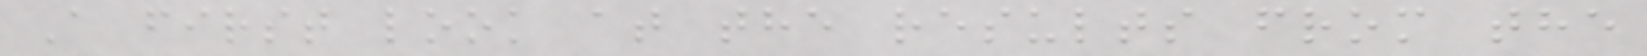A first look at the results from the
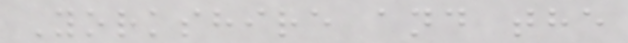Yorkshire and the
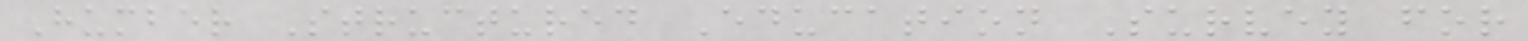Humber Structured Education Survey for
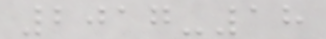2017-18
